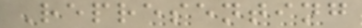Representing
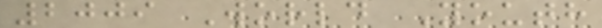2009 World Youth
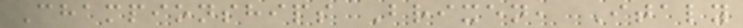Championships Brixen, Italy
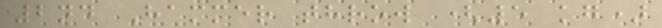2nd Hammer throw (5 kg)
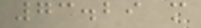73.29 m
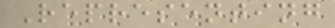Representing
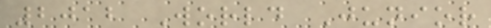2012 World Junior
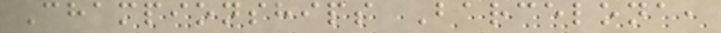Championships Barcelona,
